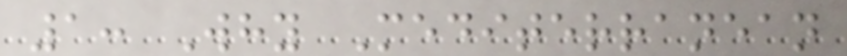1: Why Mediterranean
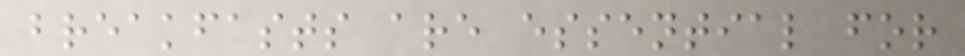breakfasts are essential for
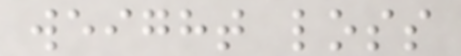weight loss
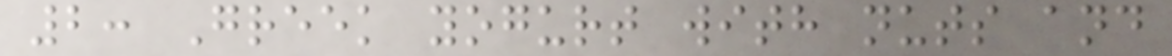2: Greek yogurt with nuts and
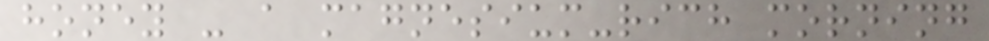honey - a magnesium-rich morning
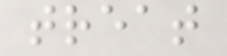treat
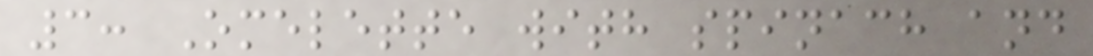3: Omelette with spinach and
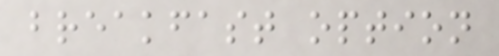breakfast option
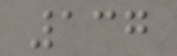137
